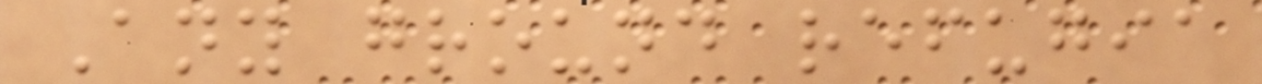Any ground refugia
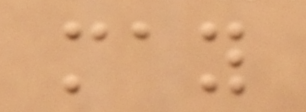may
